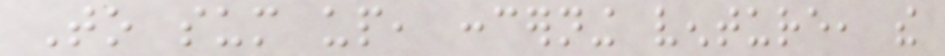To sum up, concerning venture, the
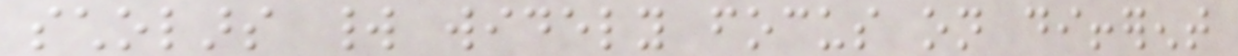scholars world widely focus on different
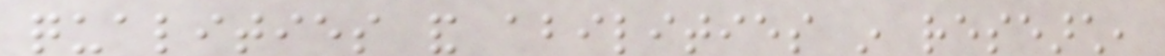qualities and abilities in research,
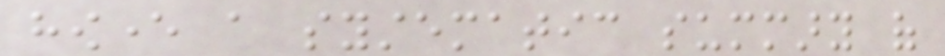however a systematic summary of
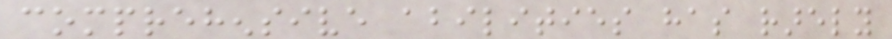comprehensive abilities has rarely
